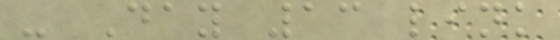- Day 13 link
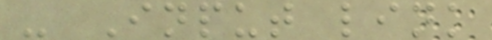- Input link
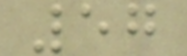57
